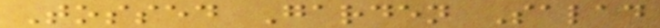Tossed Garden Salad
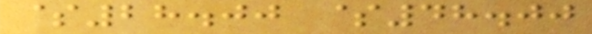$28.00 $48.00
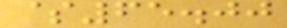$65.00
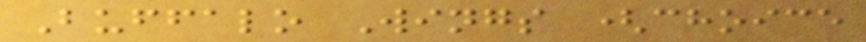Buffalo Wings (choice
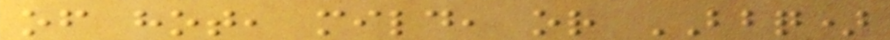of hot, mild, or BBQ)
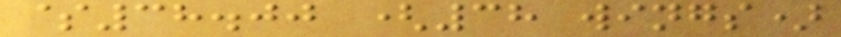$38.00 (38 wings)
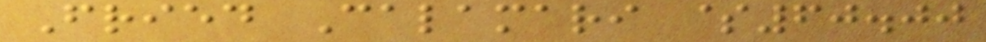Fried Calamari $60.00
